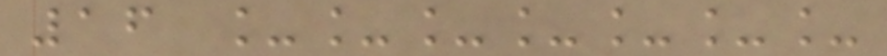16 _______
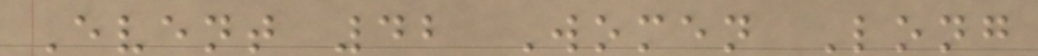Event 42 Women Long
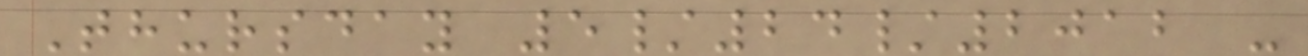Thursday 5/24/2012 -
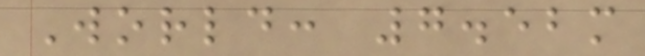World: 7.52m
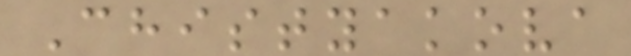Chistyakova
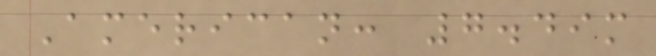American: 7.49m
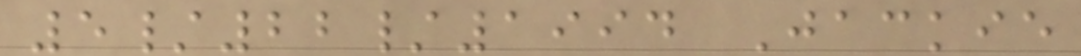5/22/1994 Jackie
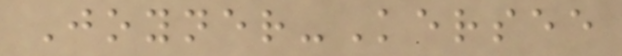Joyner-Kersee
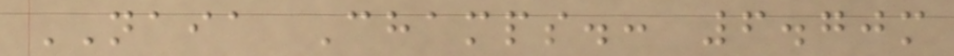NAIA Champs.: 6.70m
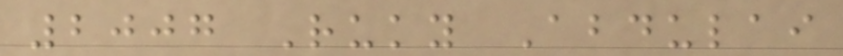2007 Ruky Abdulai
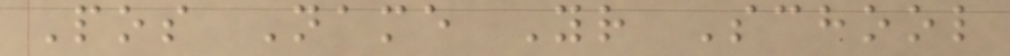Pos Name Yr School
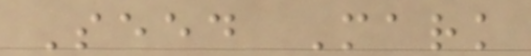Seed Mark
